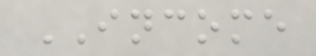INCOME
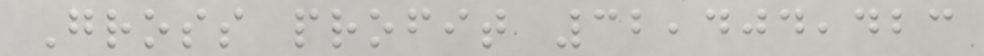Gross profit 32,404,423
